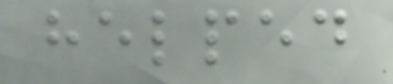helped
